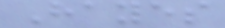Hayes
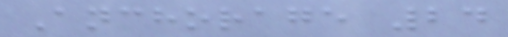Anchorage 24
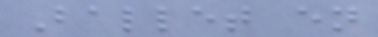Ballet en
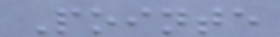Pointe
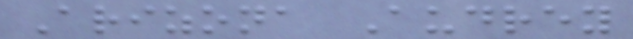Arizona Audrey
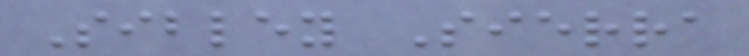Sibley Sierra
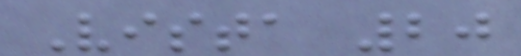Vista 20
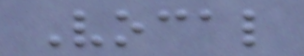Vocal
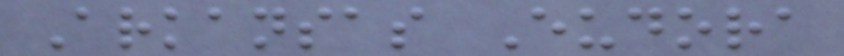Arkansas Eudora
